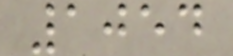1054
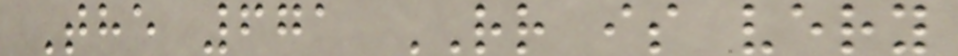The 671 RR is very
